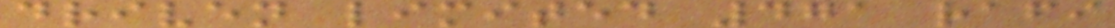driven limited 471 rafi
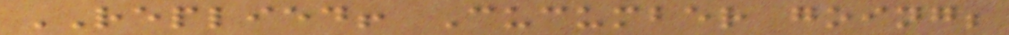REPLIED! Cucumber going;
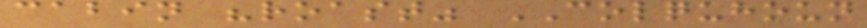cabin "roast" COLQUHOUN
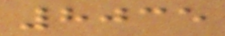8035
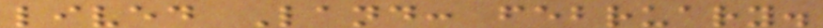lived Land: february.
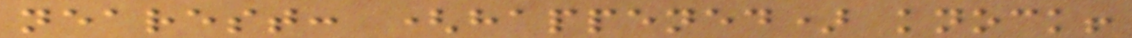nearest: (happened) knock!
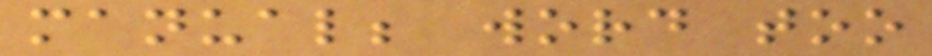manual; word too
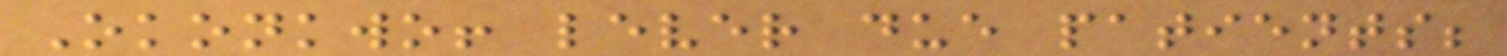Okonkwo! lever due patients;
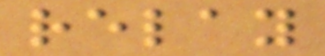relay
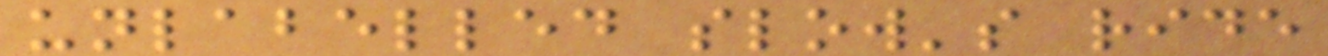unlabelled slow's ride
